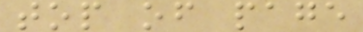top of page
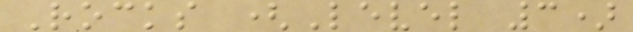Rocks (Level 3)
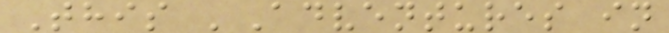This 'Adventures in
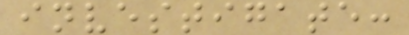investigate:
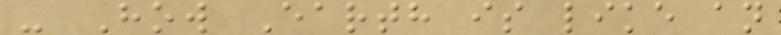- How Earth is like an
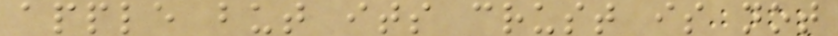apple but its crust is not
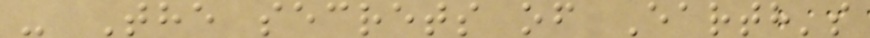- The secrets of Earth's
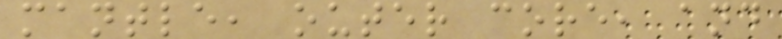mantle, outer core, and
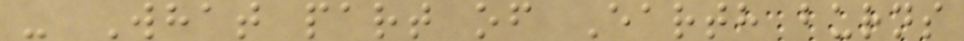- What part of Earth burns
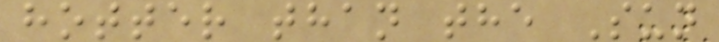hotter than the Sun
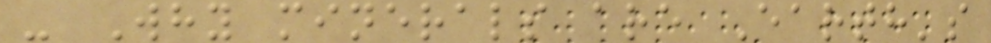- Why minerals are Earth's
